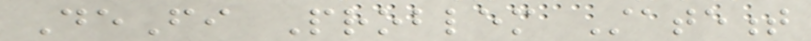DeFi Problem Statement
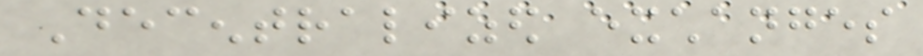Decentralized exchanges
